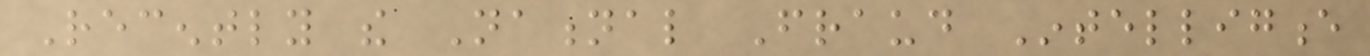Recently the National Fraud Intelligence
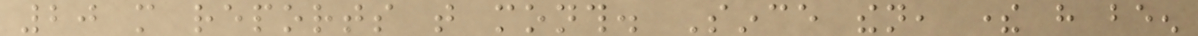20 more reports that month. Since then, there have been
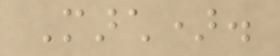March).
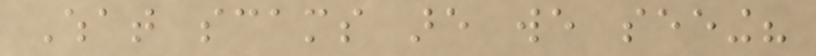What scams are we seeing?
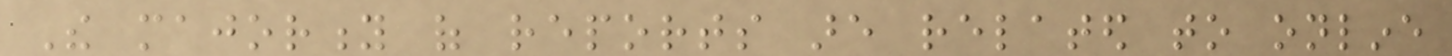The majority of reports are related to online
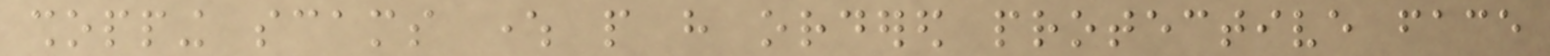shopping scams where people have ordered protective face
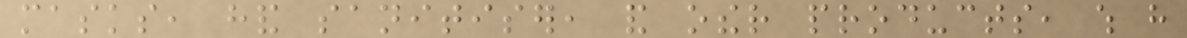masks, hand sanitiser, and other products, which have
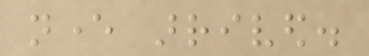never arrived.
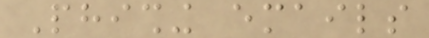Phishing emails
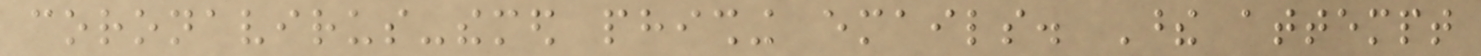coronavirus-themed phishing emails. These attempt
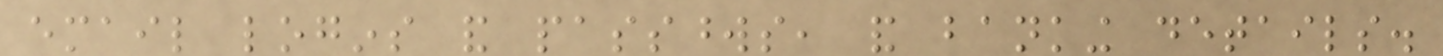email logins and passwords, and banking details.
